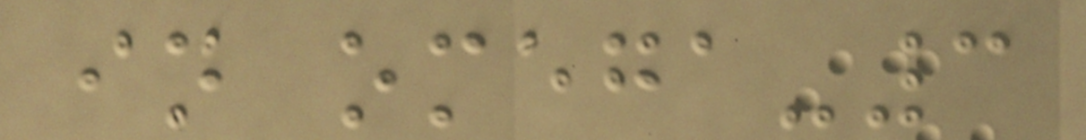in omega-3
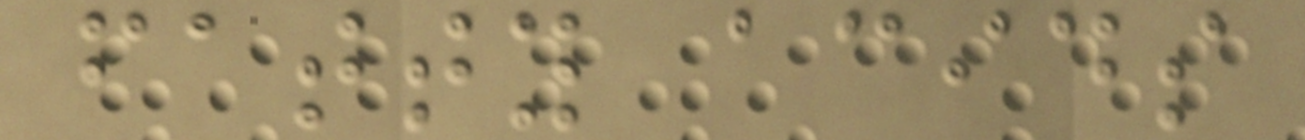fatty acids
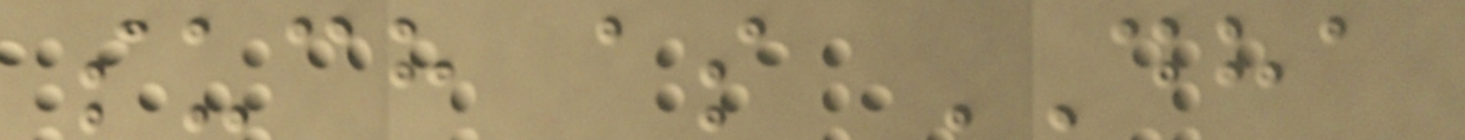such as DHA
